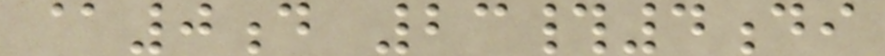@0d 23#4di
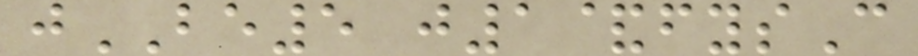jBE5 j1&fysC
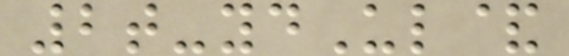2t-ydUl&
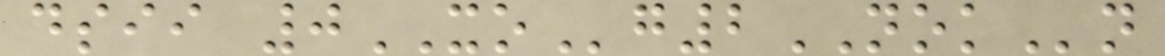dsii 0XOg2NOKn
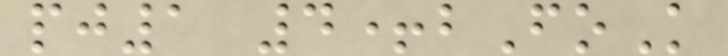pj1 4+bFoK
